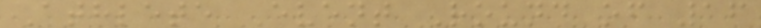Athlete Event Round of 16
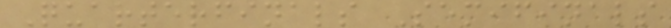Quarterfinals Semifinals
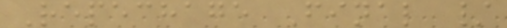Repechage Final /
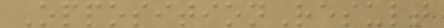OppositionResult
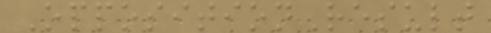OppositionResult
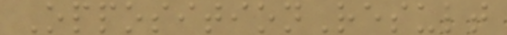OppositionResult
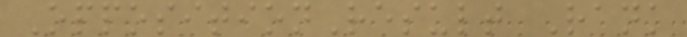OppositionResult Rank
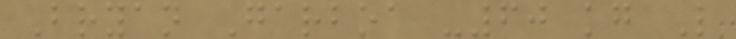Bryan Garboa -60 kg L
